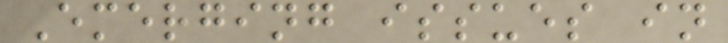Emerging issues in
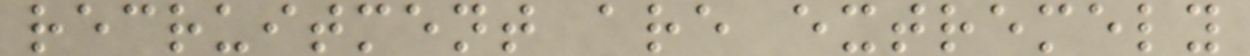recruitment are extremely
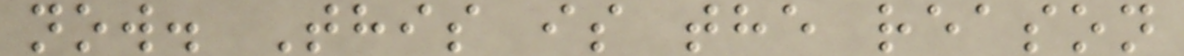now. This is the reason
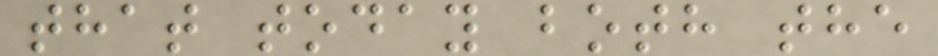that today both the
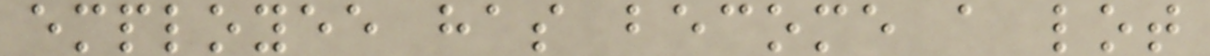employee has become a lot
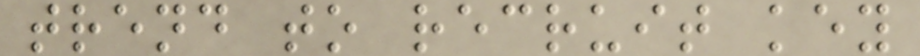trend to recruit key
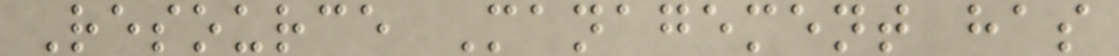Resource Management has
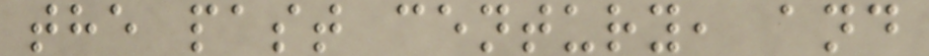the past century, and
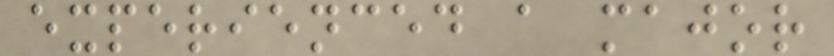experienced a major
